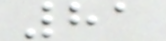81
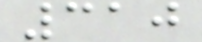310
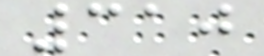310
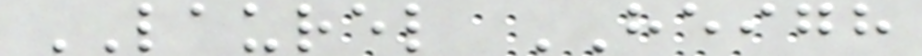LAUREL HEIGH
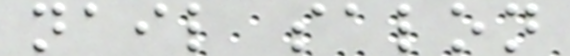nail salon
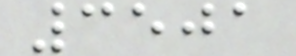3501
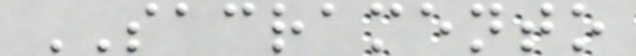SACRAMENTO
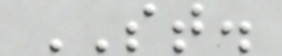ST.
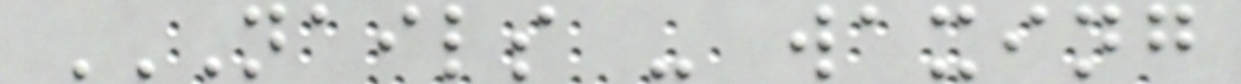NAILS - WAXING
